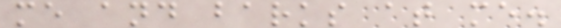me and barks at me.
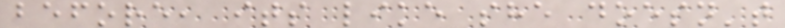before, its like she doesn't
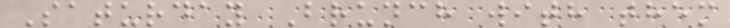Saturday Brunch with them
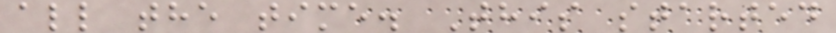all the time. This started
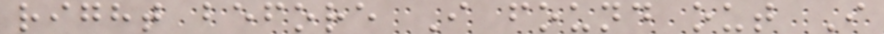right before I found out I
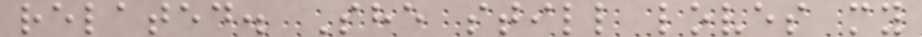related. She still loves my
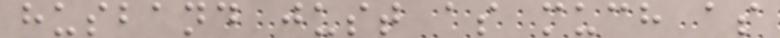husband just as much as
